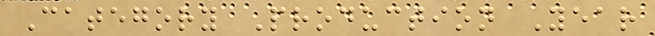Category Production Year
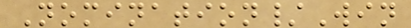Nomination/Win
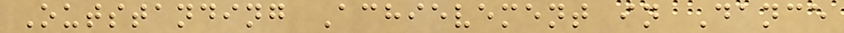Outstanding Achievement in Dance
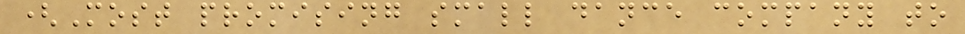(Most promising small dance company to
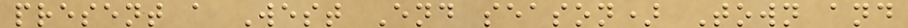present a West End season) Town and
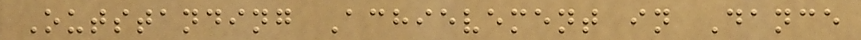Outstanding Achievement in Dance
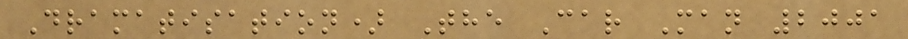Dramatisation) The Car Man 2001
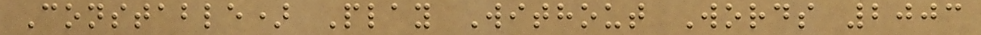Constable) Play Without Words 2003
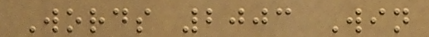Words 2003 Win
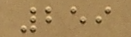259
